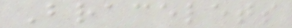Bracelets
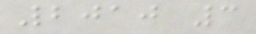2010 3
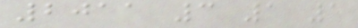2011 3 1 1
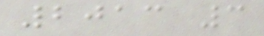2013 3
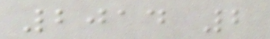2014 2
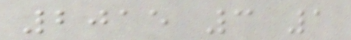2015 3 1
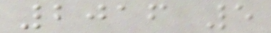2016 5
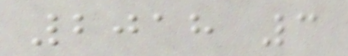2018 3
